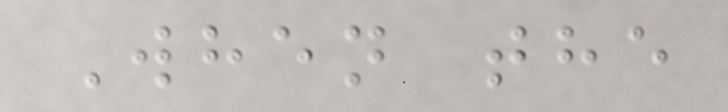When the
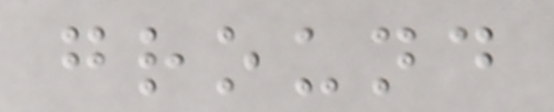ground
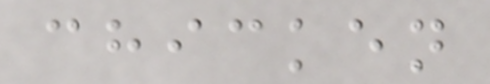chicken
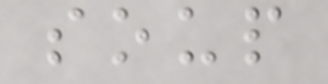soup
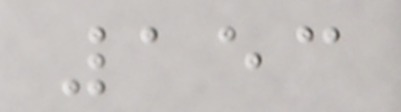153
